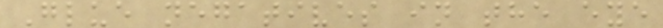Glue negatives in the eye
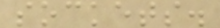sockets.
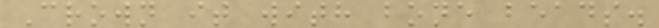Crown it with bone beads.
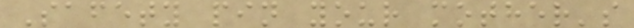Safety pin your mother's
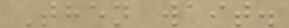Then wait.
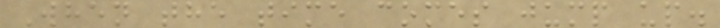When the time comes jump up.
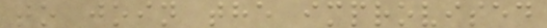to join the improvised
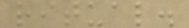ritual.
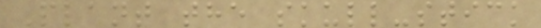Plant the skull-stick
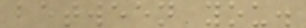between you.
